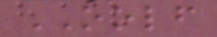OOLF
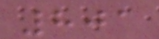801
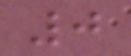0
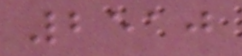2510
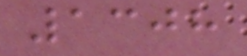1308
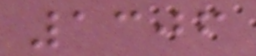1306
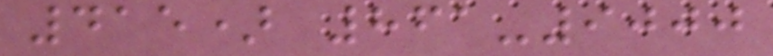415) 861-9000
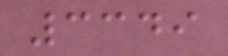3349
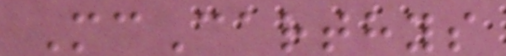McCarthys
